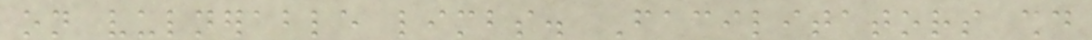on vulnerable limbs. Facilitators should
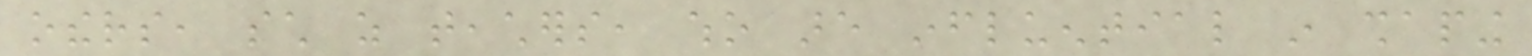others, such as teachers, who are influential in shaping
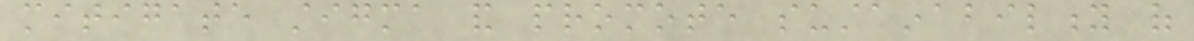mitigate stigma and promote sustainability of
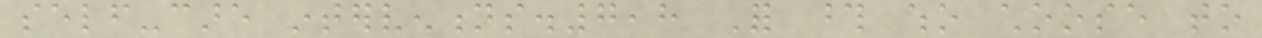self-care interventions.7,8 For those who choose to
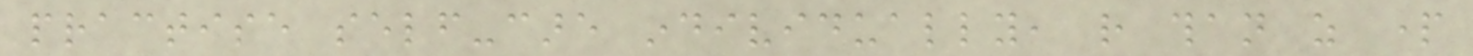practise self-care individually, rather than as part
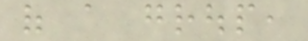of a group,
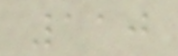110
